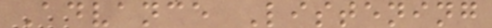Advance Listening
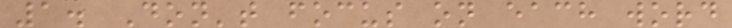1. Don't focus on each word
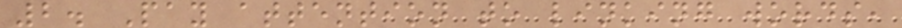2. Pay attention to linking words,
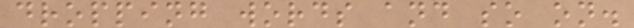dropping words and so on.
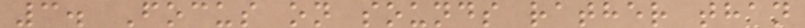3. Focus on sounds rather than
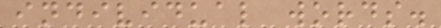individual words.
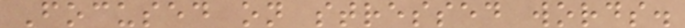Focused on stressed words.
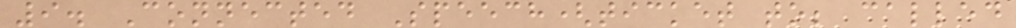9. Connected Speech(ticket to; called
